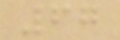67
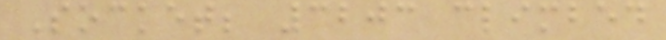Socket; 3203 climbed
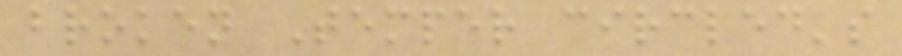broken Temper circled's
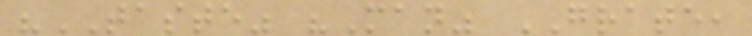"TASTE" "Man" GRATE,
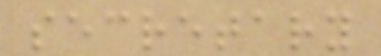secretary
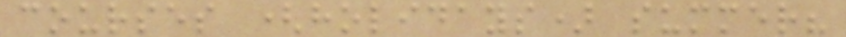courses (holidays) summer?
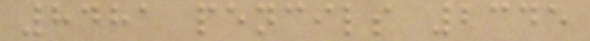8481 pencils 2345
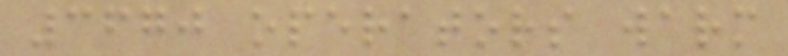3670 operators warm
